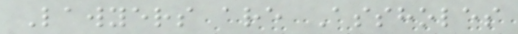Lawyers are Assholes
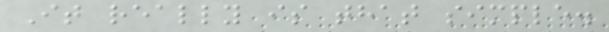It really is that simple.
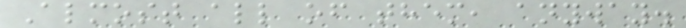Almost all of them, anyway.
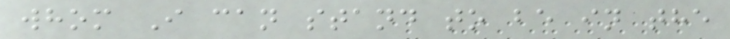whom I can stand to be in the
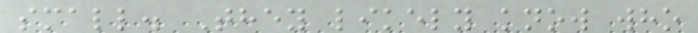small. They likely know who
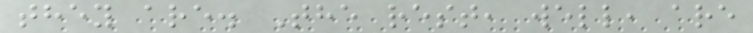they are. The rest, well, are
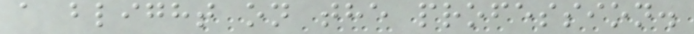a blight on the profession.
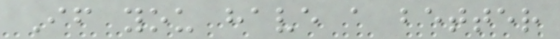If you have a better
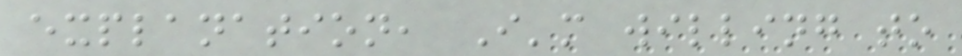explanation, I'm willing to
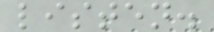listen.
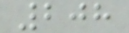208
